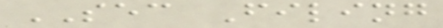SEC Filing
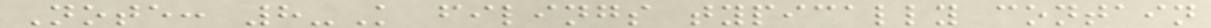Note: 8-K filings typically contain
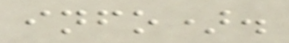info).
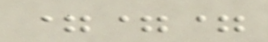===
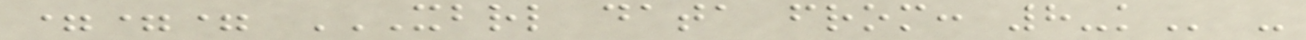=== XBRL DATA FROM: 8-K -
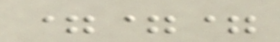===
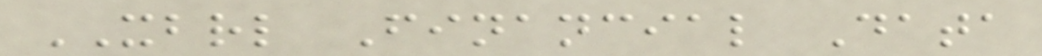XBRL Financial Data
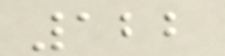122
